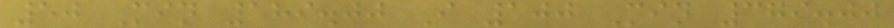50 Min 189.00 I 100 Min 379.00
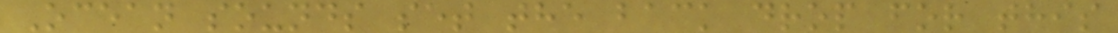Ocean sounds set the back drop for this
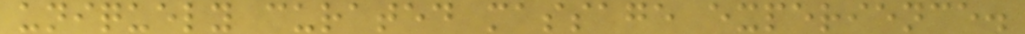uniquely curated massage experience.
